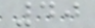40
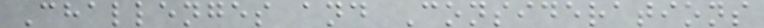Challenges and Considerations
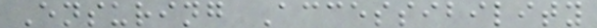Ensuring Accessibility
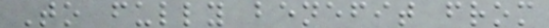To fully benefit from
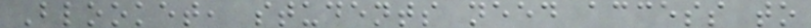Blooket, students need access to
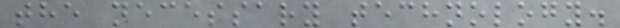the necessary technology.
